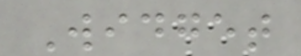Widget
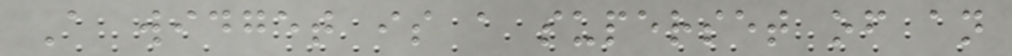A widget is a superset of an
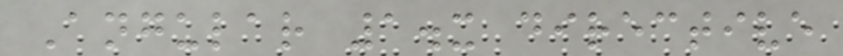Angular 1.x directive
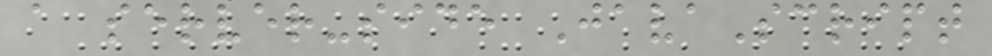a server-side JavaScript
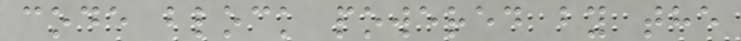code block powered by the
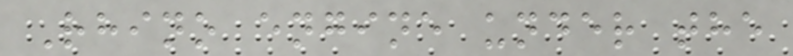Rhino engine under the
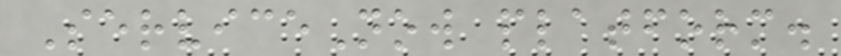ServiceNow platform.
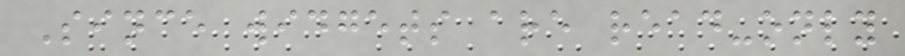Since widgets are read-only
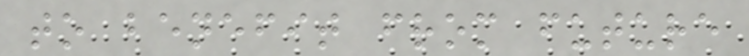to benefit from future
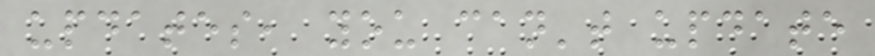updates, you can't update
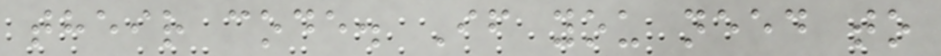their code. If you need to
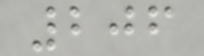206
